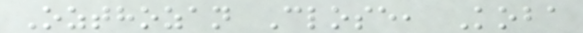Ozthozan Close, Koba
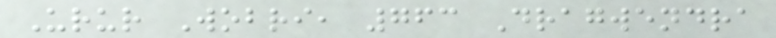Urur Wobri, 763 Dragwendra
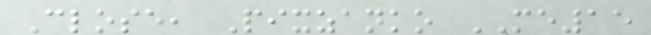Close, Pixzanko ME15
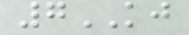7KJ
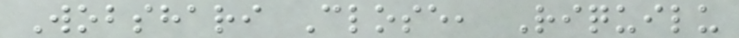Wobshari Close, Riquilu
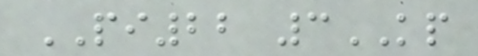PI22 3KP
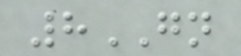8GN
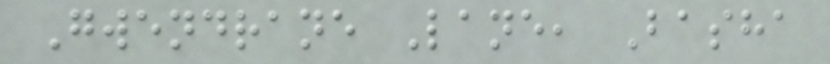Gwendrane Lane, Basha
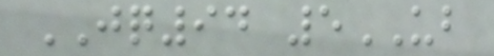JQ94 5UB
